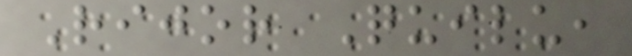Rijor Quilu,
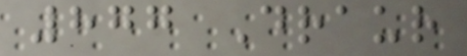877 Draur
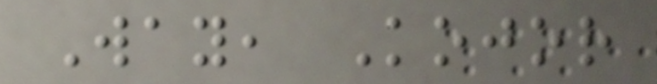Way, Kojor
